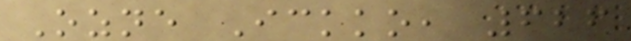Ozne Ickko, 626
